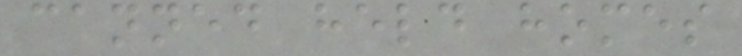canned held homes
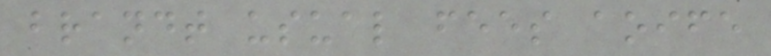brandt usual fees aoife
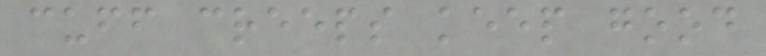cuff creeps keep good
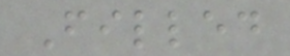Filled
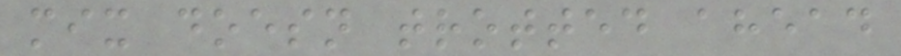mix doesn trotted ahead
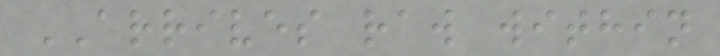ARRIVES raw within
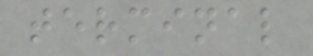terminal
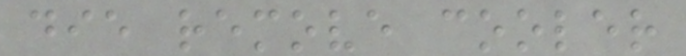die remove cooler
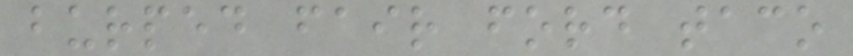burped fair ford taco
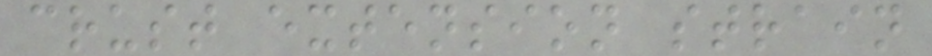crust extension strain
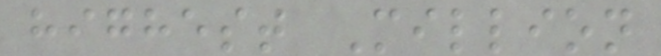highest Million
